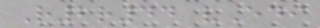R2r44 vEdi
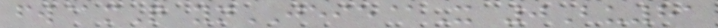fw@mQ ynJEIE@X 0Bu81
